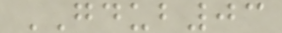GDUB03
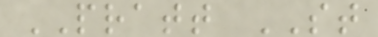PRATT ST
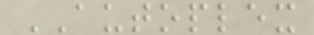AUTOPLEX
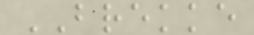BREKKE
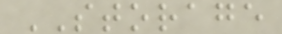STORAGE
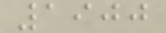1900
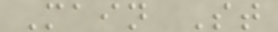Main St
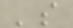's
